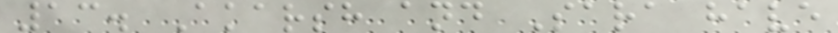13. Akarsh and Sara have
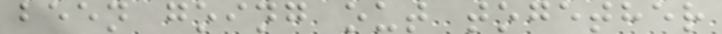been going out together
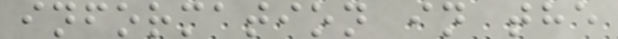information in the
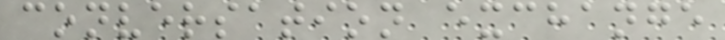conversation exchange
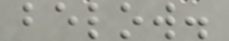below.
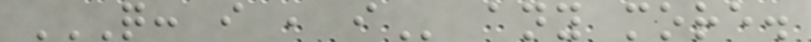Q: I , I any more.
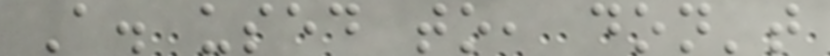A. used to, don't
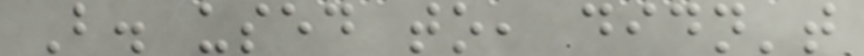B. used to, didn't
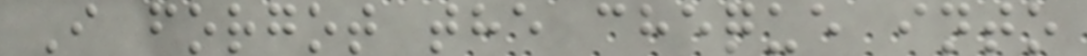I forgot the cheque into
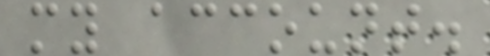my account.
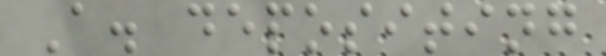A. depositing
